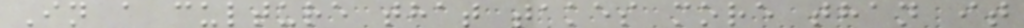In a culture that takes more than it
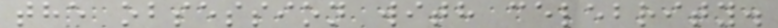the obsession with celebrity.
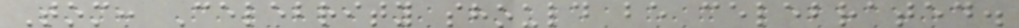Tom: Celebrity should be celebrated.
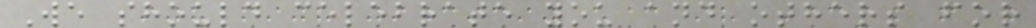We should celebrate you and others for
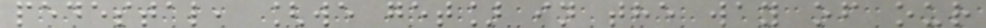pedestal, [we get] in the way of our
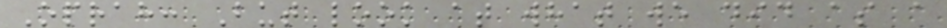Oprah: But look at what we did as a
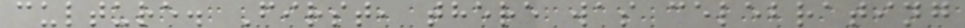culture. First, there was celebrating
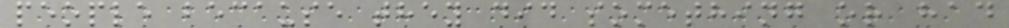people because they did something or had
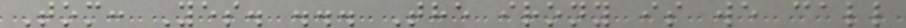Tom: Yes. ... The irony is we call
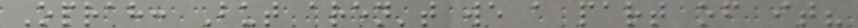Oprah: But aren't we a part of it?
